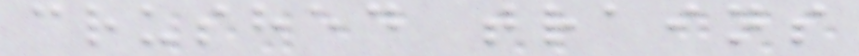crushed trains
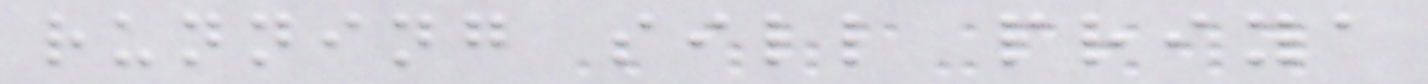running sill priya
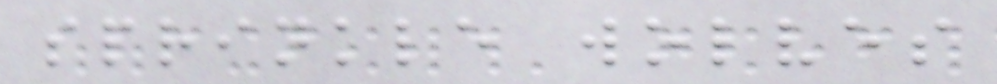sprinkle wolves
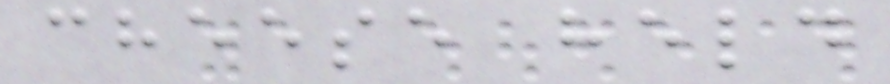cheese held
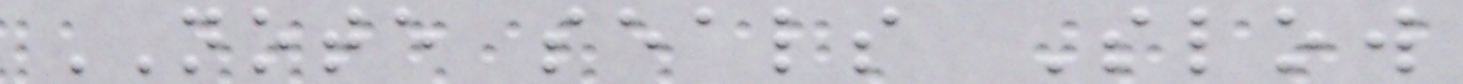NOTE seals Slow
